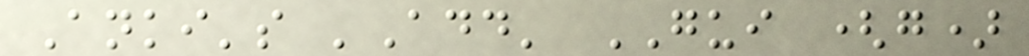Anki's 'Add' GUI (g)
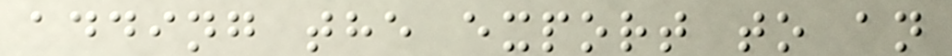adding the export to an
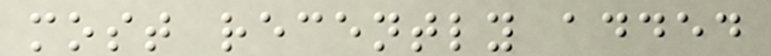most recently added
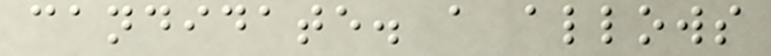candidate. a allows
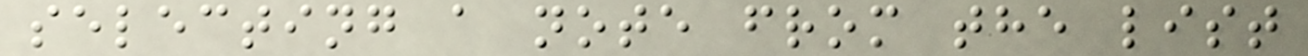selecting a note from the list
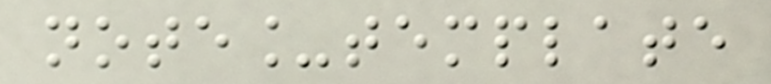note_template
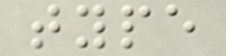type
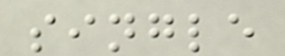single
